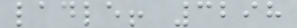ladle! 3298
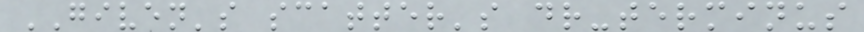GIVEN's scatter's dr-terminus
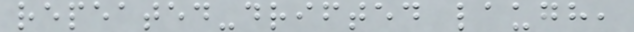repeated-drifted laugh,
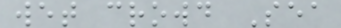wet crowd Sea
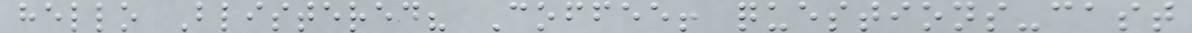hello Blistered? Coffee! questions-cast
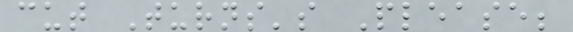cut Turns's Please;
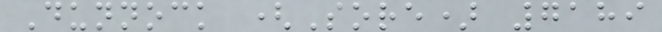Dunnock (Sore) 7189
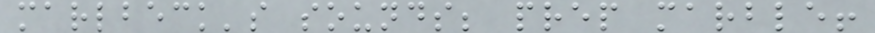marlbeck's sounds; prep marble!
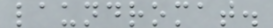laundromat.
